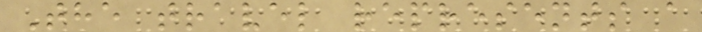The travel represents a
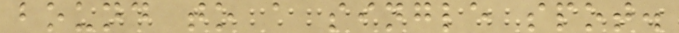bound to a single spot.
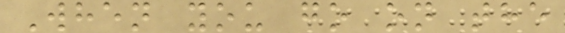When you go on the
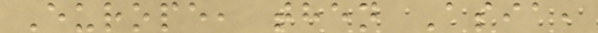Europe, then Asia,
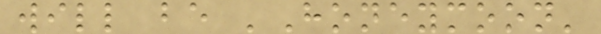will be 'Honeymoon'
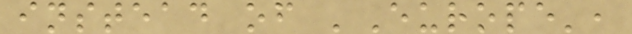instead of 'Europe',
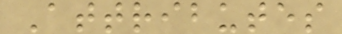Attributes
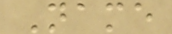Name
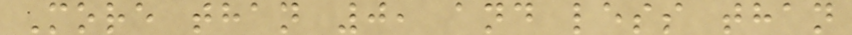More than 0, and less than
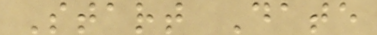Start Date
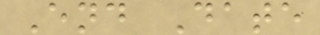End Date
